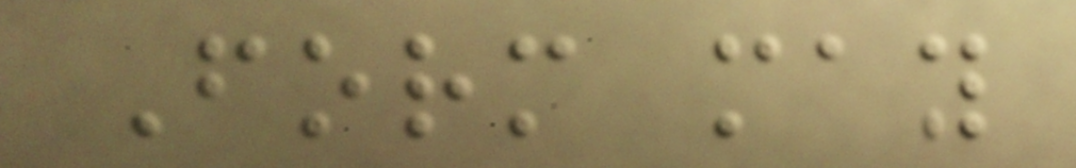Form may
